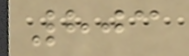803
